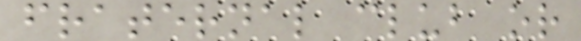fraternal club or
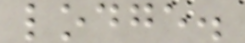lodge.
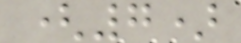(7)
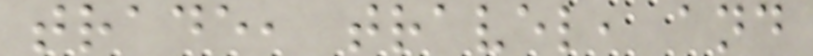trade, travel, and
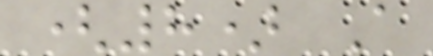(8) A
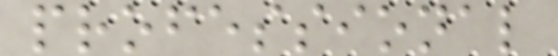professional
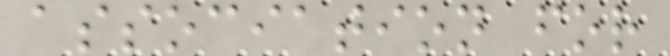association for
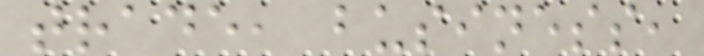trade, business,
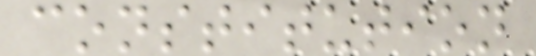constitution
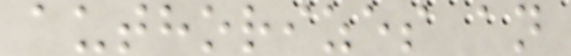authorizes an
